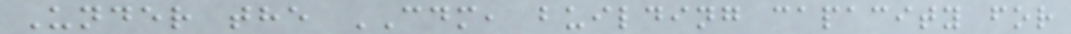Under the CDM, building capacity for
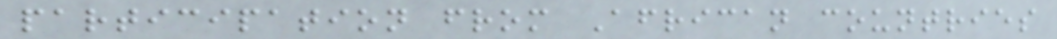participation from African countries
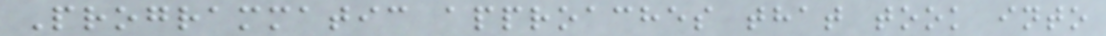Programmatic approaches that took into
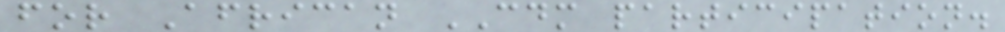for African CDM participation.
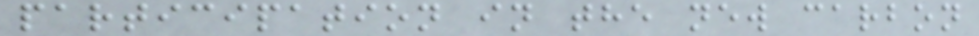participation in the new carbon
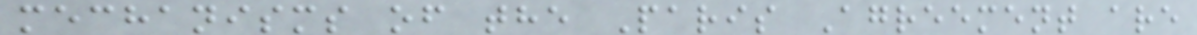mechanisms of the Paris Agreement are
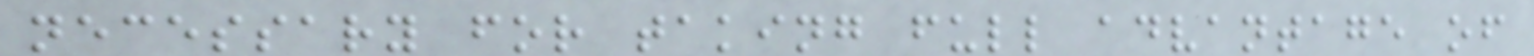necessary for taking full advantage of
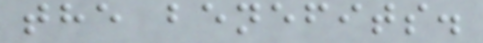the benefits.
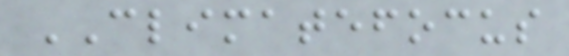CLIMATEFOCUS
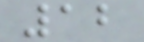12
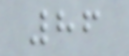86
